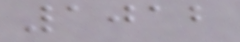1012
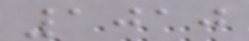1010
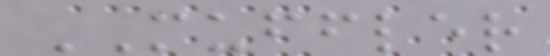MUFFLER
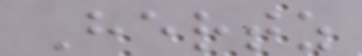Hertz
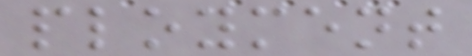ployment
